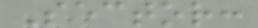Sector:
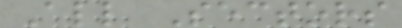All Sectors
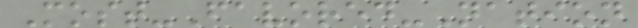Most-Favored-Nation
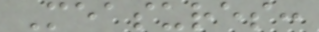Measures:
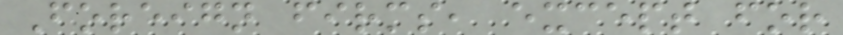Foreign firms, except for
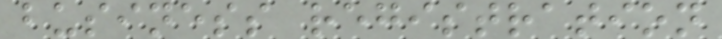business registration
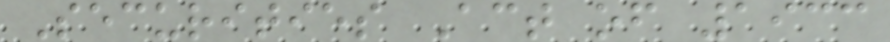Securities Act of 1933
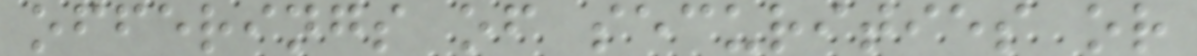offerings of securities or
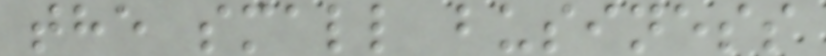the small business
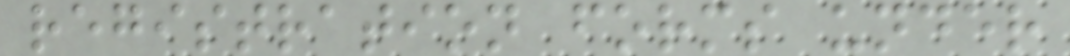registration forms under
